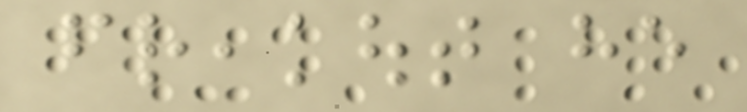freakout he
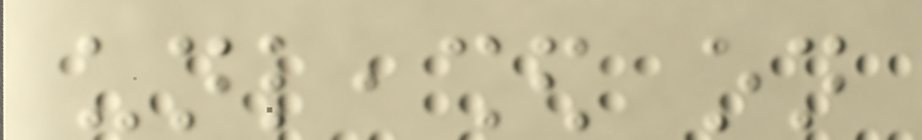unleashed on
